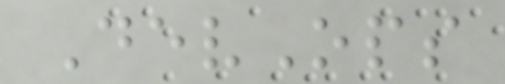DevOps
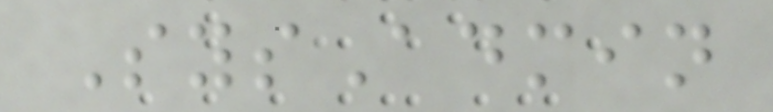SysAdmin
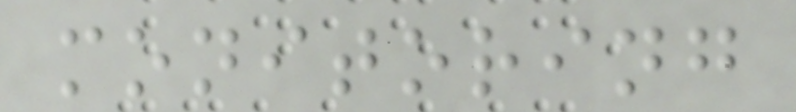monitoring
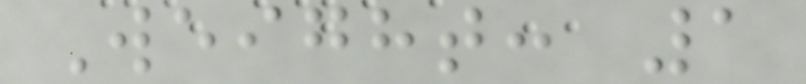Weight: 1
